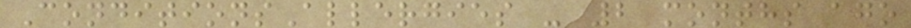ConditionsAllergies - 2 months ago
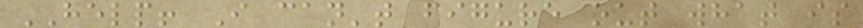HELP! I can't figure out what is
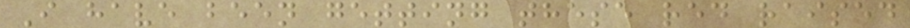I have been getting these red raised
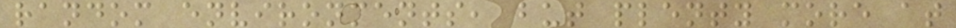random environments, but plenty more at
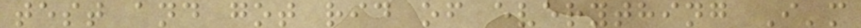test and got rid of everything I'm
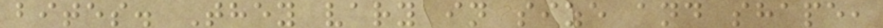bites. They vary in size and shape,
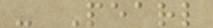- Pearl
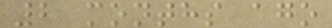2 months ago
